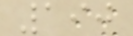190
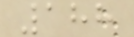188
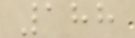188
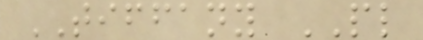TIFFANY PL
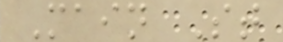Main St
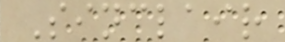Sinclair
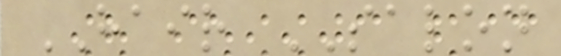HAIR SALON
